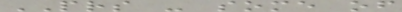PRS - some of
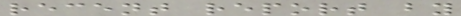recent report by
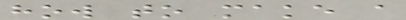how to make a
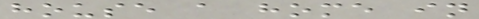house a home in
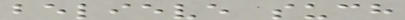believe such
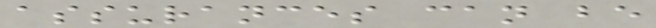assurances can be
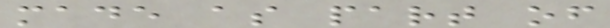made as part of
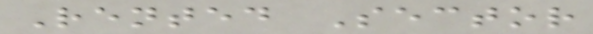Rented Sector
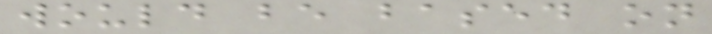would be based on
